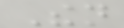Then
